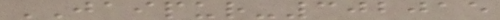JAIPUR-302015
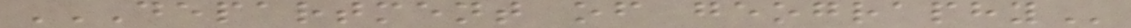DEPARTMENT OF GEOGRAPHY
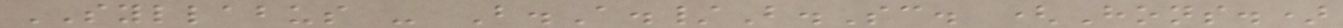SYLLABUS - B.A./B.Sc. (Hons.)
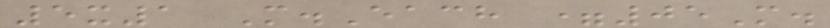5x1 M.Each =05M.
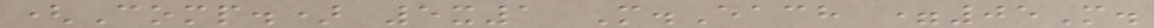(Comp.) 5x1 M.Each =05M.
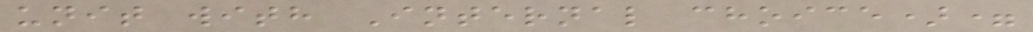unit with Internal choice)=
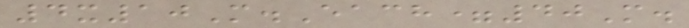4x10M.Each=40M.
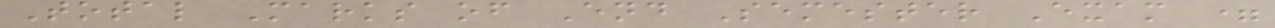Total Marks of End Semester Exam =
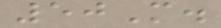50M.
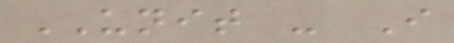UNIT - I
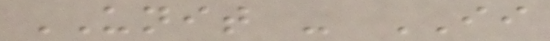UNIT - II
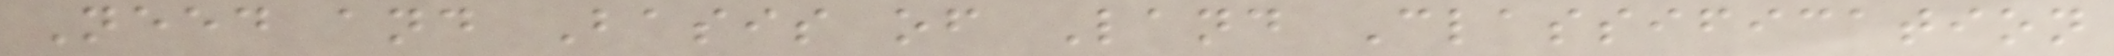Need and Basis of Land Classification
